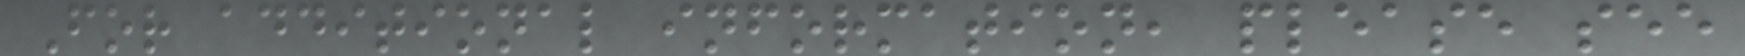For additional information, please see
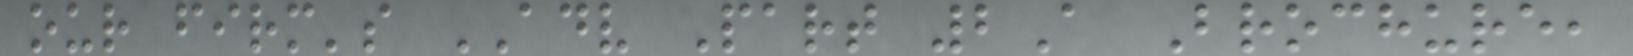our firm's ADV Part 2A Brochure,
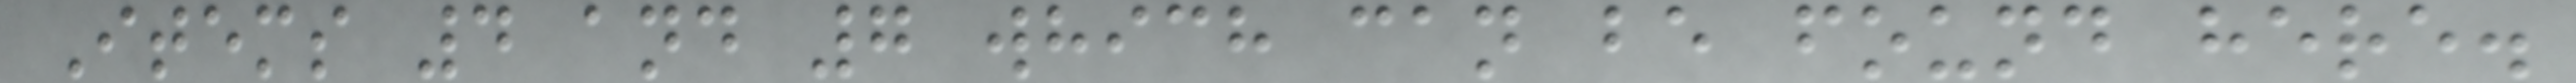Items 4 and 7 which can be found here.
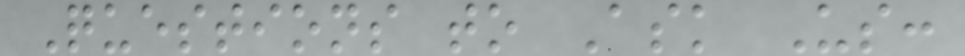Questions to Ask Us:
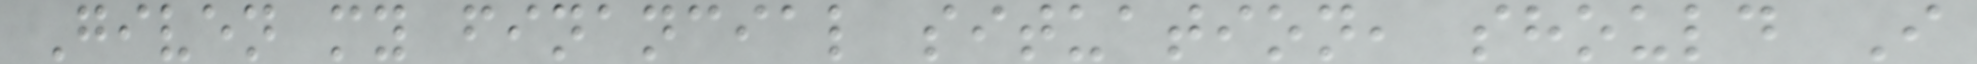Given my financial situation, should I
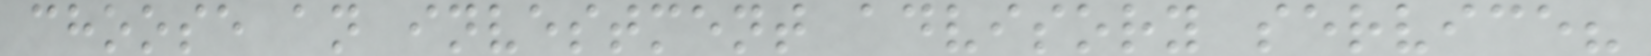choose an investment advisory service?
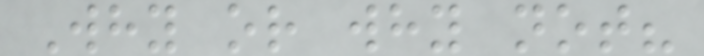Why or why not?
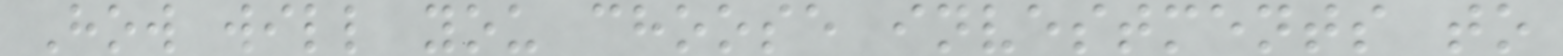How will you choose investments to
